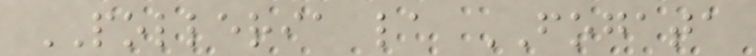POLLERIA la FOGATA
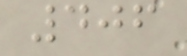406
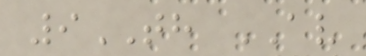9TH AV
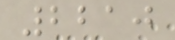2210
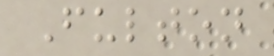Fulton
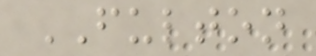FULTON
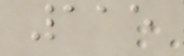115
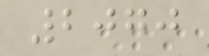2070
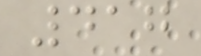417
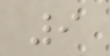9
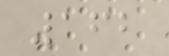162
